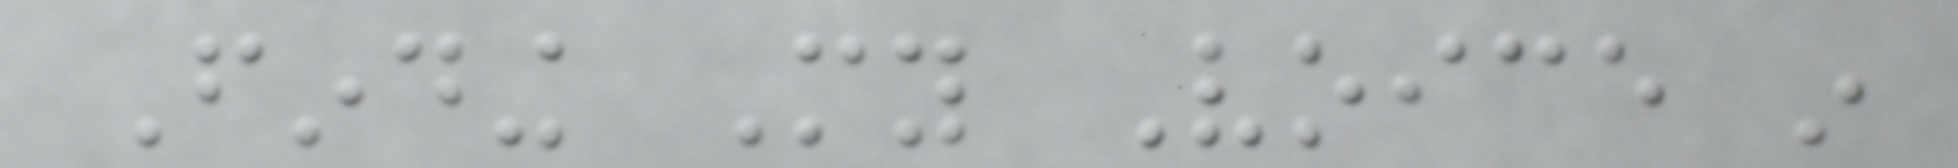Finding My Voice in
